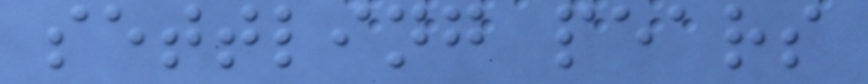settling pears
